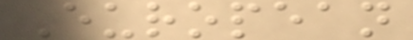European
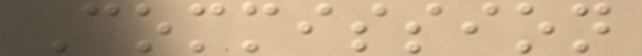Commission
